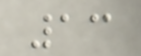13
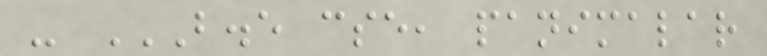- B.E CSE, PANIMALAR
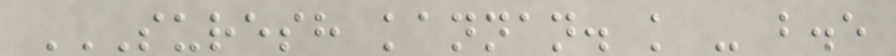SURESH KANNAN. K - B.E
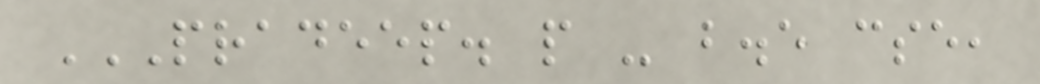PRADEEP. P - B.E CSE,
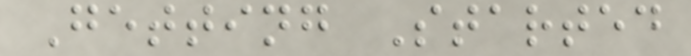Getting Started
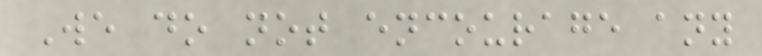We do not encourage any
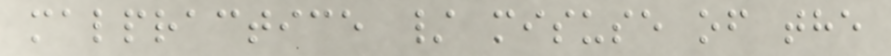malpractice / misuse of the
